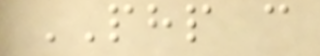PHP can
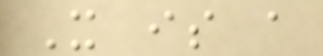It is a
